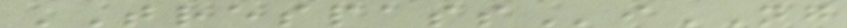TRESPASSiNG
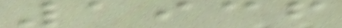1936
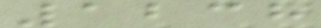1238
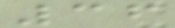36
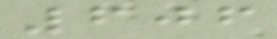606
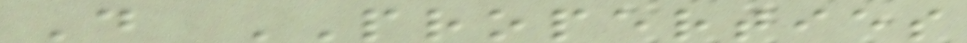D PROPERTIES
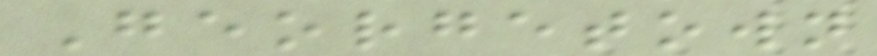Georgetown
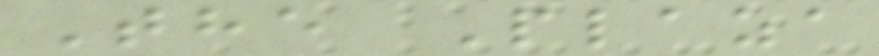The Plaza
